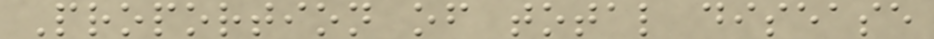Proportion of total disease
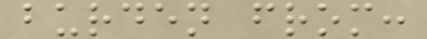burden from:
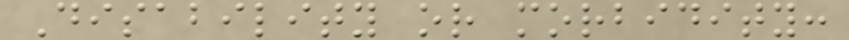Disability or morbidity:
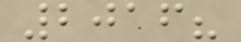2016?
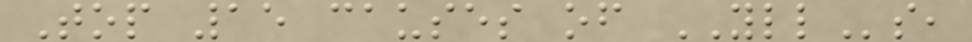Top 15 causes of YLLs,
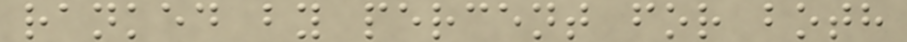ranked by percent for both
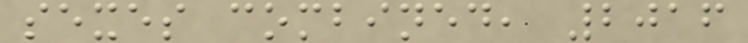sexes combined, 2016
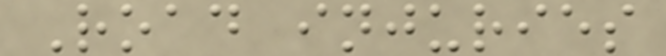Road injuries
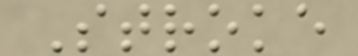Stroke
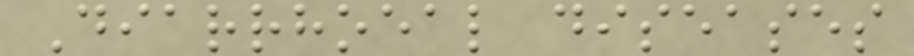Diarrhoeal diseases
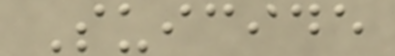Suicide
